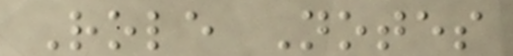Role Notes
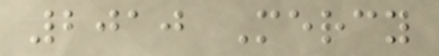2010 Mercy
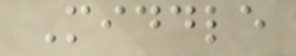Middle
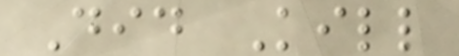Did Kill
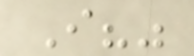I?"
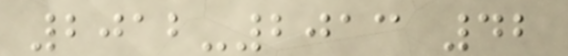2012-2013 42
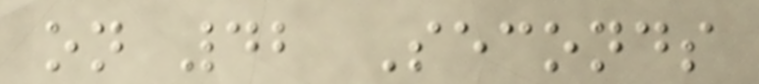on 42 Seconds
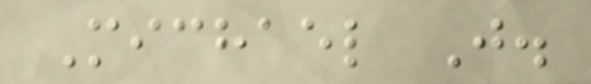Michael J.
